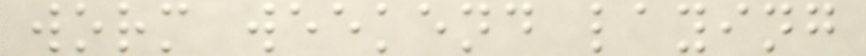worm weekend laying
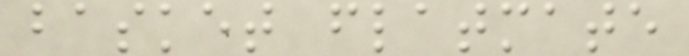basket flatmate
